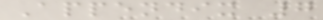Appendix 7
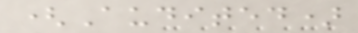(Audited)
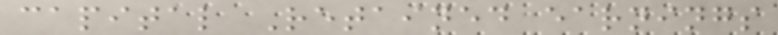capital Retained earnings
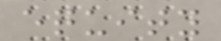equity
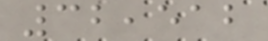32,512
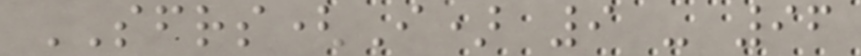SFRS(I) 9 - 96
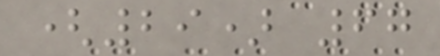(29) 67
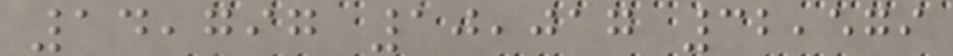14,797 10,017 32,579
